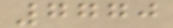7770
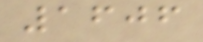1606
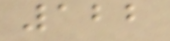122
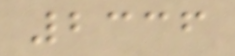2336
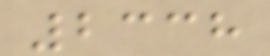2338
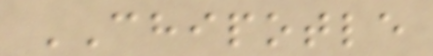CHIPOTLE
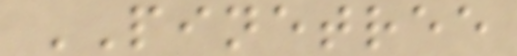PINETREE
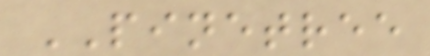PINETREE
